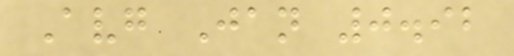Avg Jan 0.92
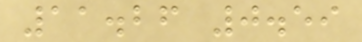11.26 0.59
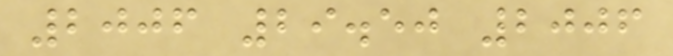2006 29.50 2006
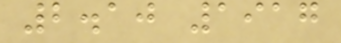2.10 1917
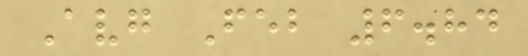Avg Feb 6.84
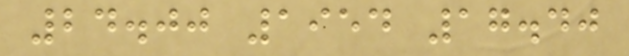24.00 1954 17.40
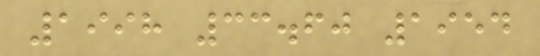1998 33.60 1954
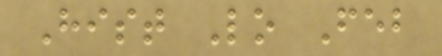Hist Lo Feb
